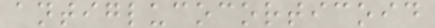antiglucocorticoid
